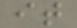it
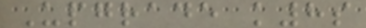Upgrade k8s
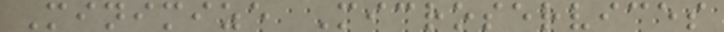Minimize Microservices
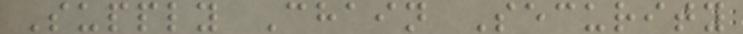Supply Chain Security
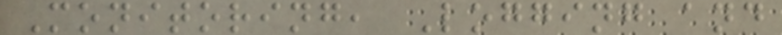Monitoring, Logging and
